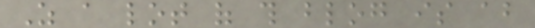As a lot of this blog is about
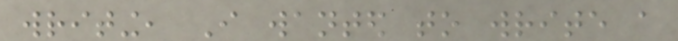writing, I wanted to write a
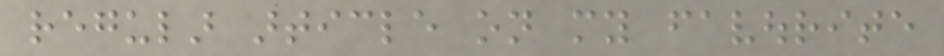regular article on my favourite
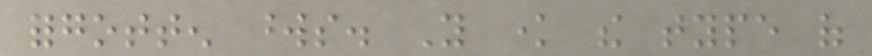forgotten words. You know the type of
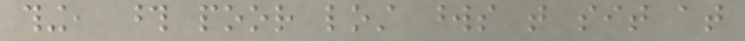thing, those poor lost words that sit at
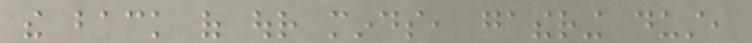the back of our minds, gathering dust,
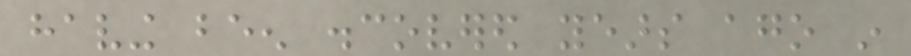having been discovered years ago in
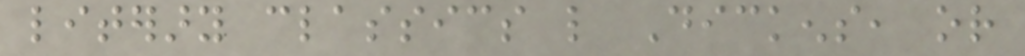literary classics like Dickens, or
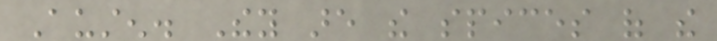Austen. They are the spices of the
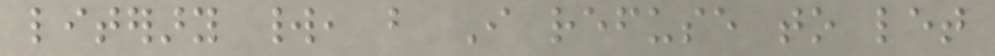literary world, but I refuse to let
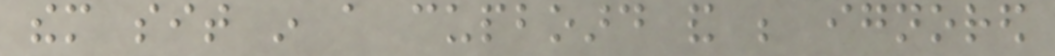them sit in a cupboard and be ignored
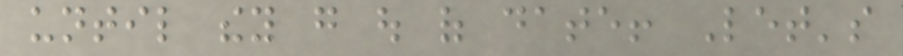until they go out of date! Let's
